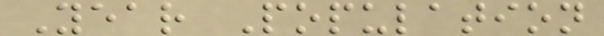Year Population
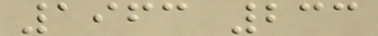1963 233
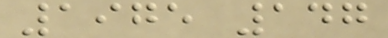1975 147
